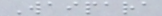Waipara
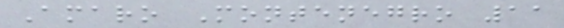Amaro Montenegro 11
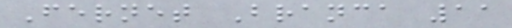Fernet Branca 11
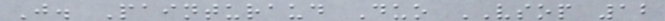J. Painturaud Duo VSOP 12
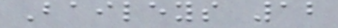Baileys 12
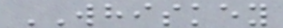WHISKEY
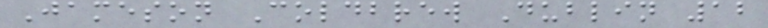Jameson Coldbrew Dublin 12
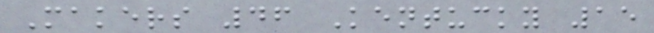Makers 46 Kentucky 15
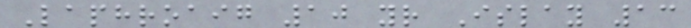Laphroaig 10 yr Islay 13
